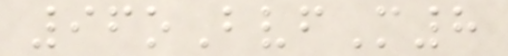96oBvfM8
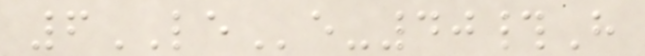6LEe-40#H
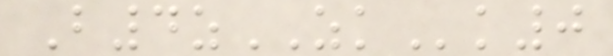B4zZKk0
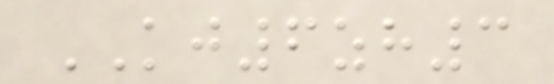KJ6zh3
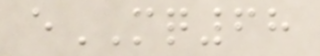eMQ68
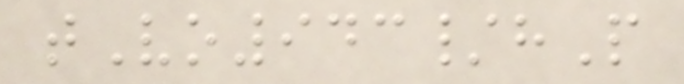tVo943/hP
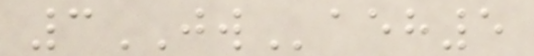3JWaeh5
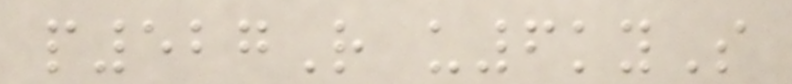p527R u6kyS
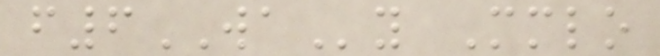f6WAy Mmlo
